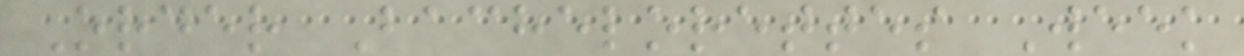Order Bachelorettes Week
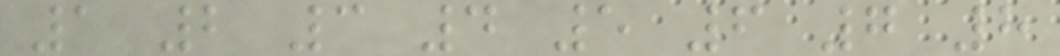1 2 3 4 5 6 7 8
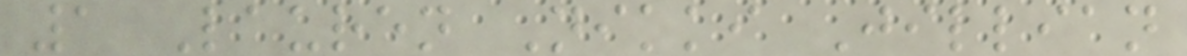1 Lauren Nikki Jillian
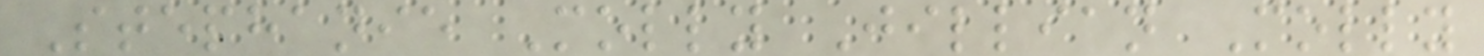Stephanie Molly Jillian Molly
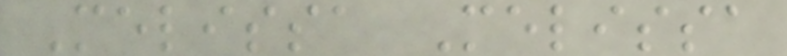Melissa Melissa
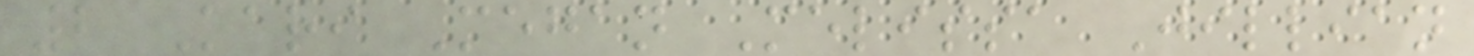2 Kari Megan Melissa Jillian
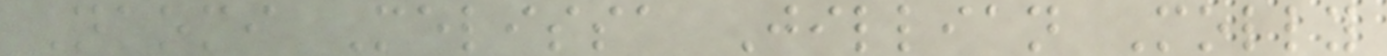Naomi Melissa Jillian Molly
